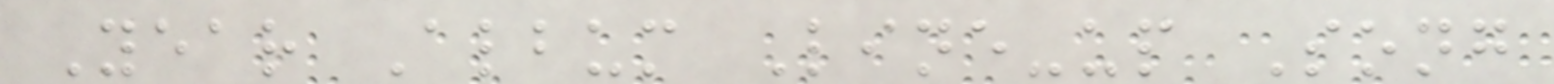Year Album Line-up Song
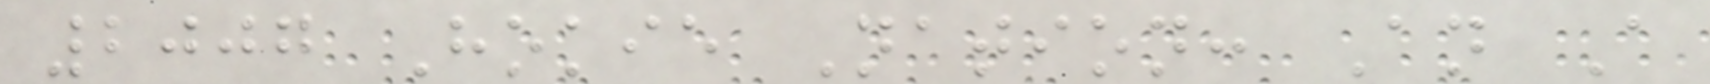2007 Hokie Nation: An A
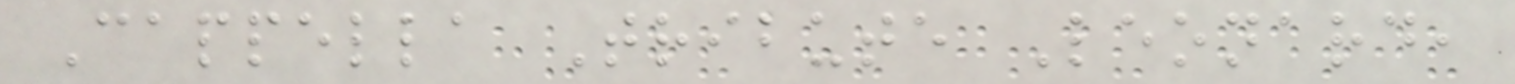Cappella Tribute Leonard,
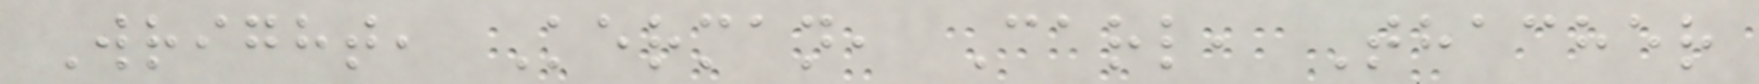Wright, Kerman, Carl, Thacher
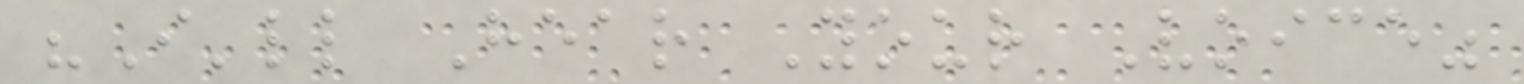"I'll Hear Your Voice"
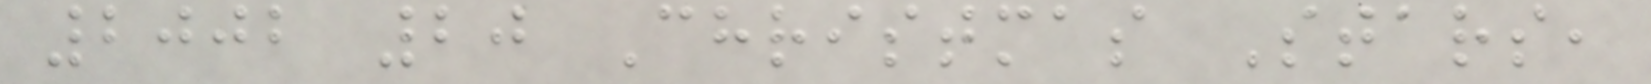2002 20 Christmas Stars,
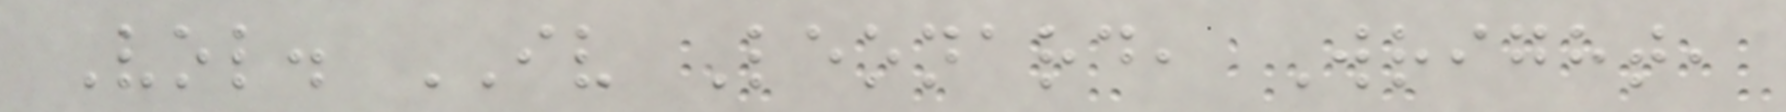Vol. IV Leonard, Wright,
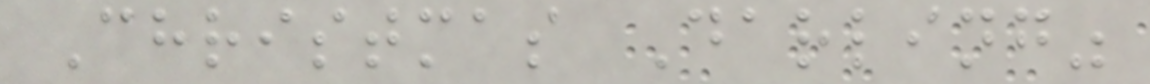Christmas Darling"
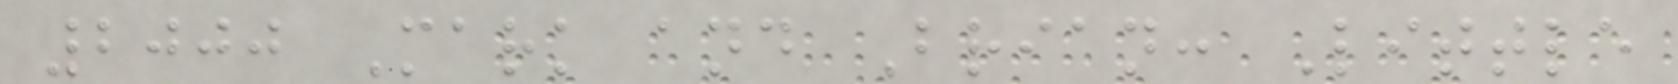2000 Mark and Brian: Little
